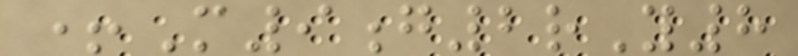+M9g2rY8
